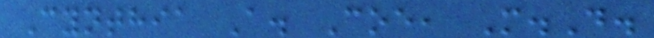Cynthia A. Coe, M.D.
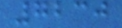7230
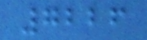7226
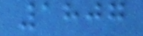1807
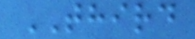THIRD
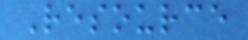Resource
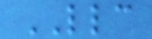LLC
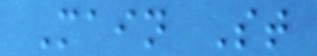Main St
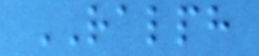RALPH
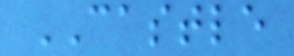CASTLE
